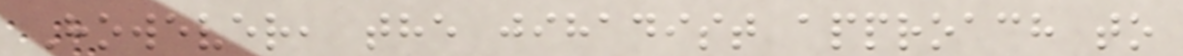However, the jihadist approach to
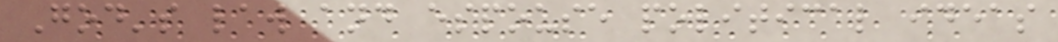God's law and espouse political ideas
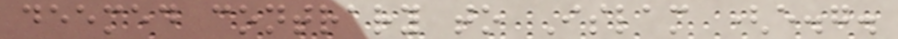deemed contrary to Islam (e.g.
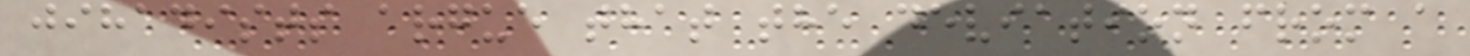jihadists argue that the deviation from a
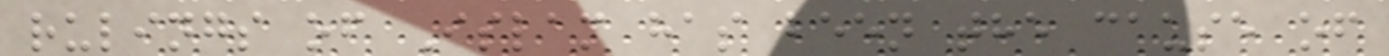rulings of Islam has been the cause of
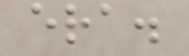era.
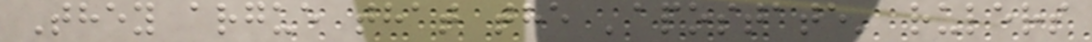They argue that the 'apostate' rulers
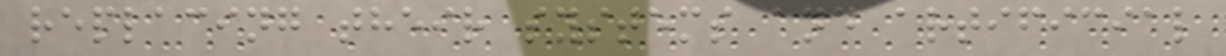replacing their systems and artificial
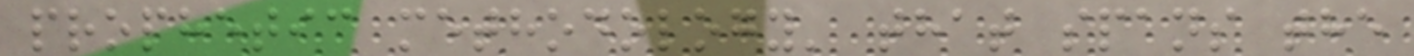prophetic methodology' that spans the
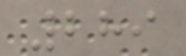289
